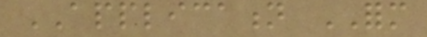APPLICATION FORM
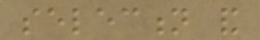selection and
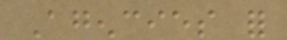Agencies for
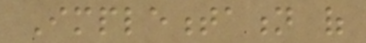Implementation of
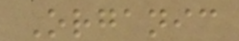Organic
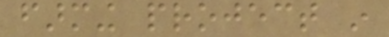farming project in
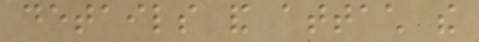details and attach the
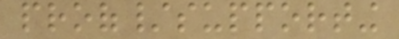proof/supporting
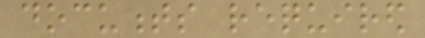documents required
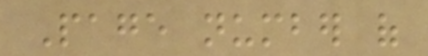Page number of
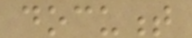document
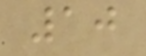10
